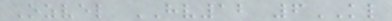Ozvel HV12 6KL
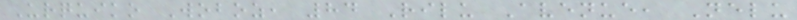Urquiko Woboz, 84 Rilu Avenue, Nelu
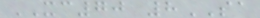XC70 8SA
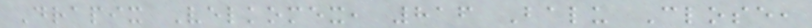Drapix Velkomex, 816 Balu Close,
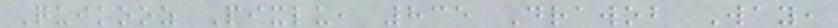Quikooz Pixlu, 835 Drawob Way,
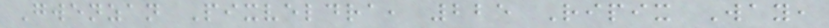Gwenzan Pixveldra, 225 Ripix Way,
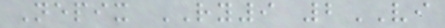Nepix RY9 2VI
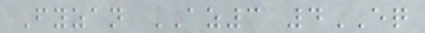Fyzan AZ3 4EQ
